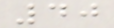40
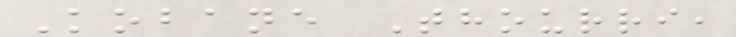Kobane Thourri,
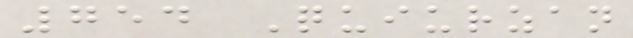754 Quiurzan
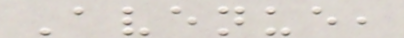Avenue,
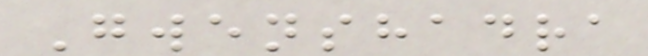Gwenshadra
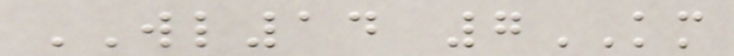WL14 7KM
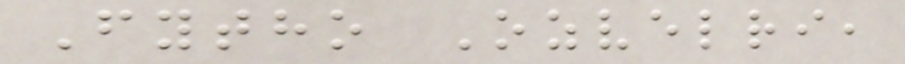Fytho Ozvelri,
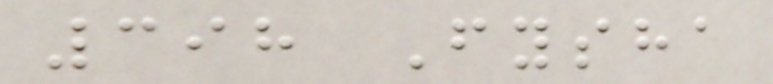398 Fysha
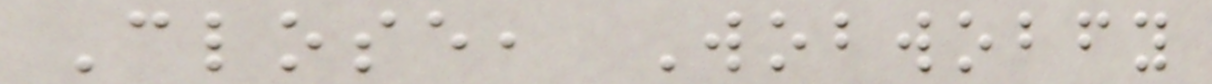Close, Wobwobfy
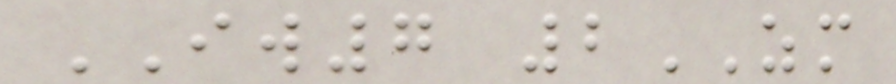IW7 2ZM
